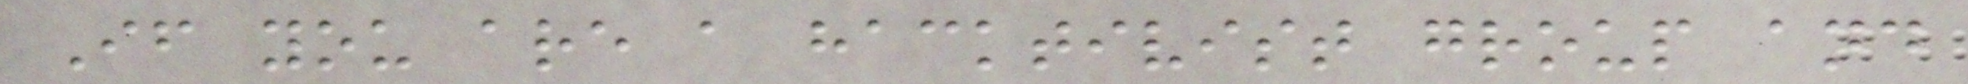If you are a hacktivist group and
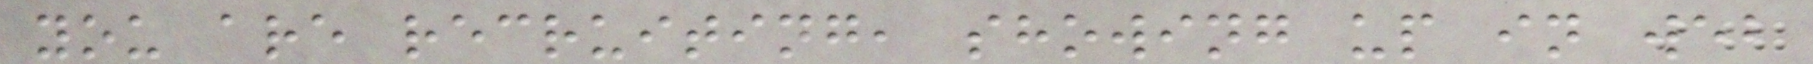you are recruiting, showing up in web
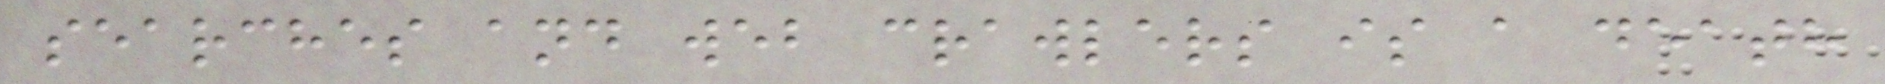searches and web crawlers is a death
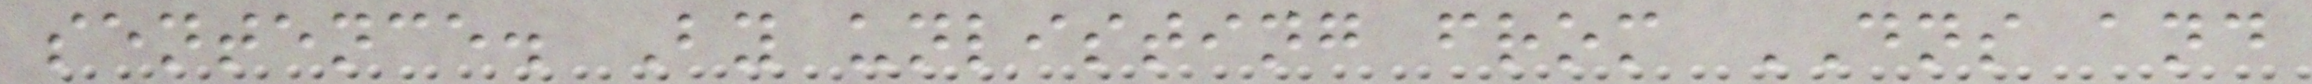sentence. By unlisting from DNS and
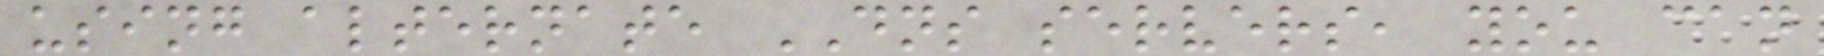using alternate DNS servers, you can
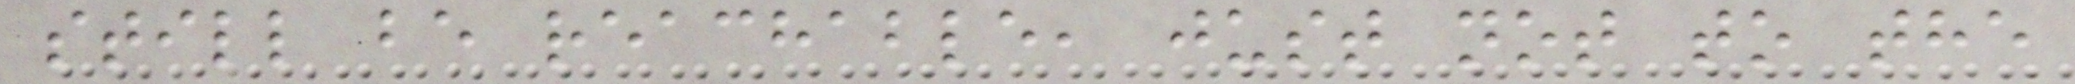still be reachable, just not to the
